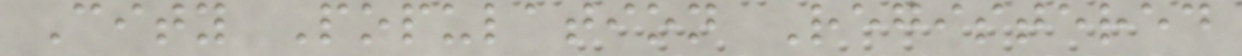City Population Registered
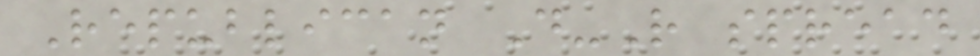Republican D-R spread
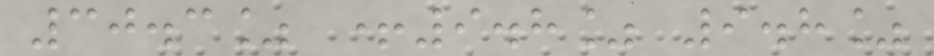30.3% +9.8% 9.8%
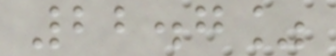22.7%
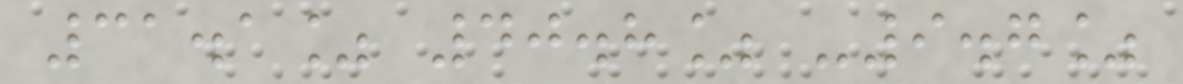31.1% 40.8% -9.7%
